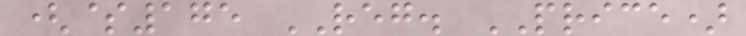($175 REG. PRICE)
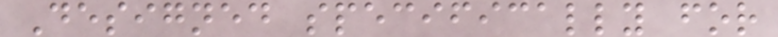Designed specifically for
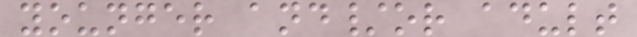younger and/or adult
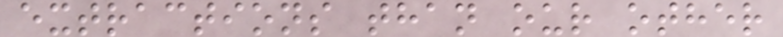extractions than our other
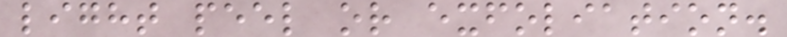light peel or exfoliation.
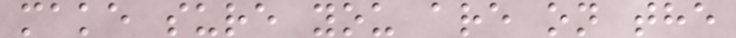make sure you are on the
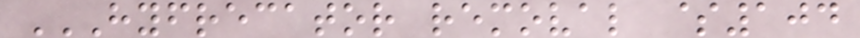HYFRECATOR REMOVAL $104
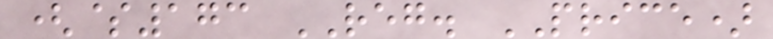($173 REG. PRICE)
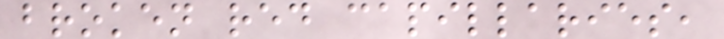broken red capillaries,
